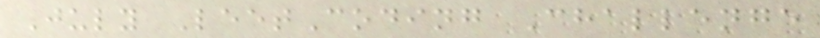July LeetCoding Challenge
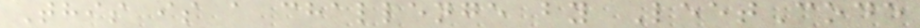This is a challenge by LeetCode
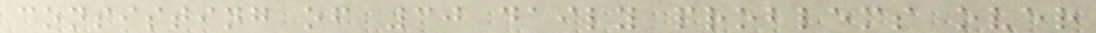consisting of 30 daily problems over
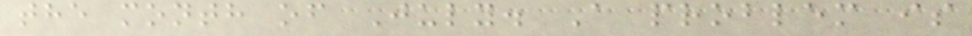the month of July. A problem is
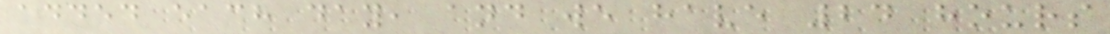added each day, and we have 24 hours
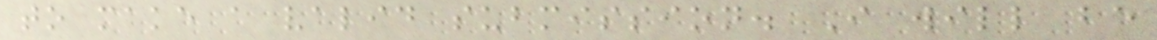to make a valid submission. I will be
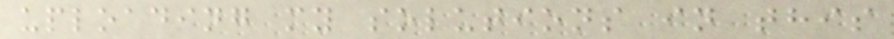uploading my solutions in this
